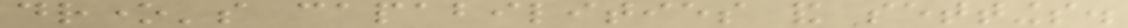drone's capabilities and settings.
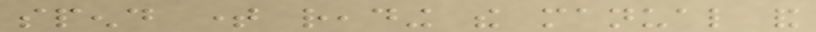spend time reading the manual and
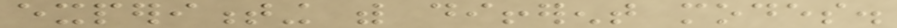experimenting with different modes.
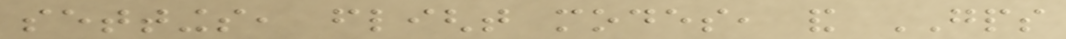settings, flight modes, and GPS
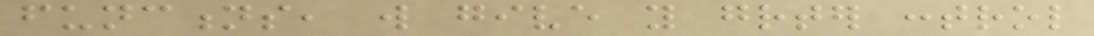functions, will give you greater control
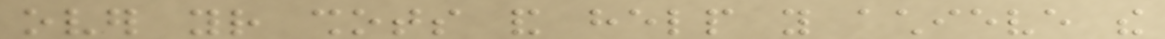over your shots and help you achieve the
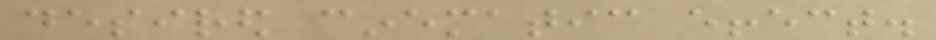desired cinematic effect.
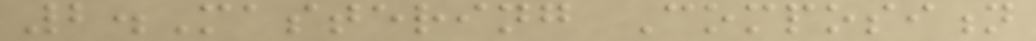2.Mastering Composition
